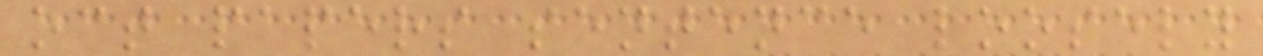oct papers sentence loosely
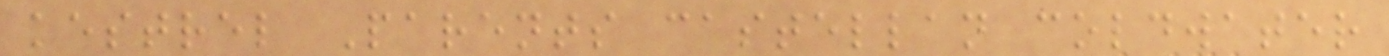kestrel Parents castellan coldwater
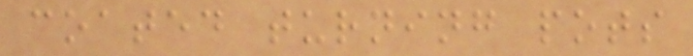coated turning pots
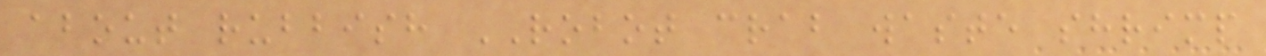about rubbish ROBOT crab waste shrimp
